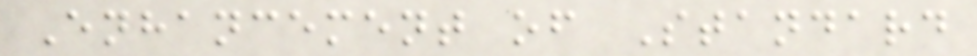Enhancement of Standard
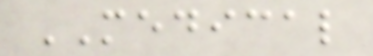MEDICAL
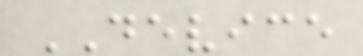DEVICE
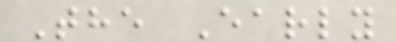The Early
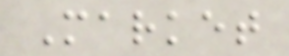Market
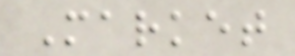Market
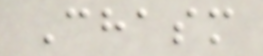Chasm
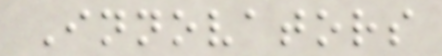Innovators
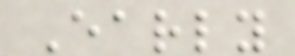Early
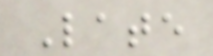Late
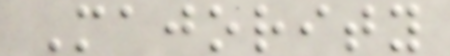Majority
